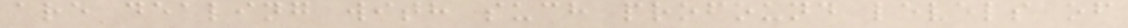are dealing with such profound levels of
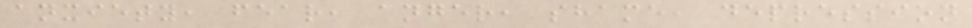anxiety, fear, anger, shame, depression
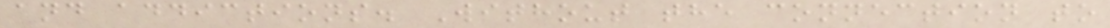and addictions. Without the connection to
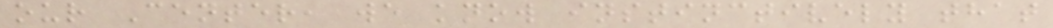our Center, we know instinctively that
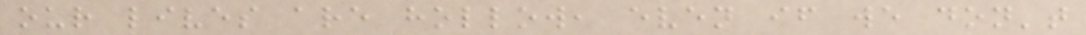our lives are hollow, even if we don't
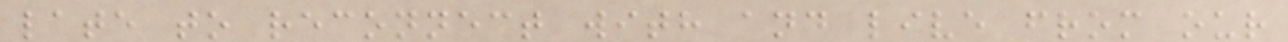late to reconnect with and live from our
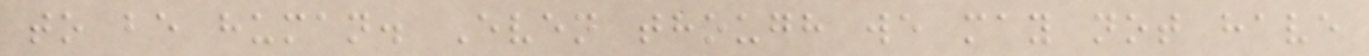to be human. Even though we may not have
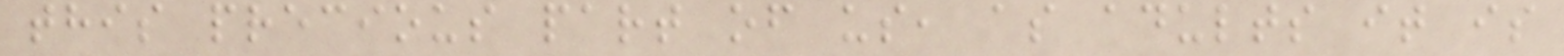this precious part of us, as adults it is
